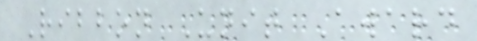Ribbon Unit Award
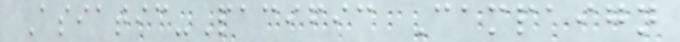Asiatic-Pacific Campaign
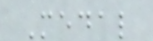Medal
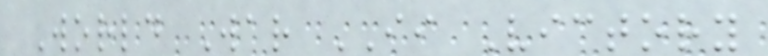World War II Victory
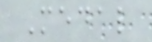Medal
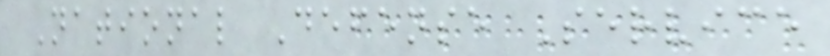National Defense Service
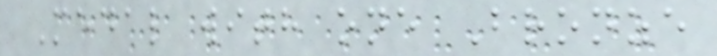Medal with one Bronze
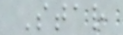Star
